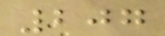207
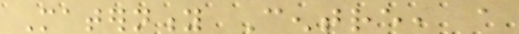Maternity Centre, a
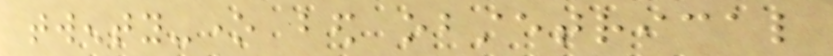twenty-one bed obstetrical
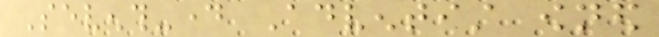Seventh-day Adventist owned
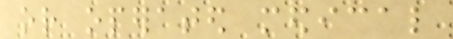or operated medical
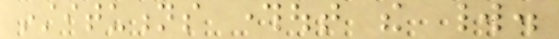institutions throughout the world.
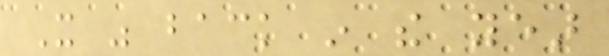It was back in the year
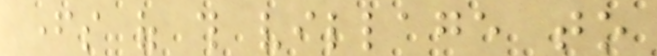fathers of this village to
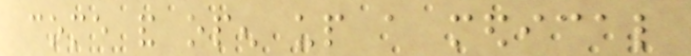come and open up a medical
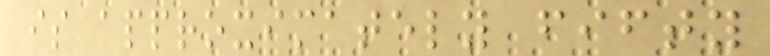is approximately fifty
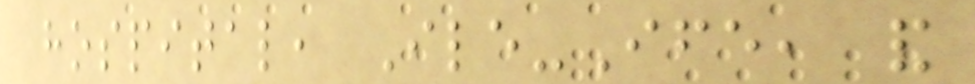hospital, Ile-Ife, and
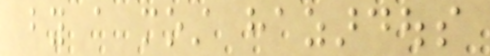by a most hazardous
